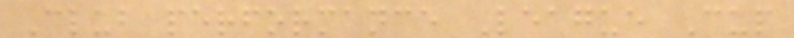Club performance League Cup
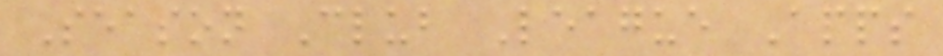Season Club League Apps
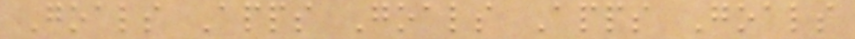Goals Apps Goals Apps Goals
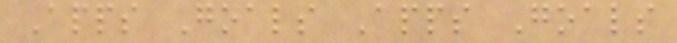Apps Goals Apps Goals
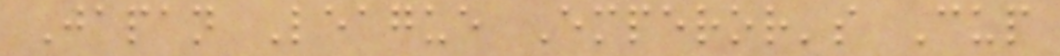Japan League Emperor's Cup
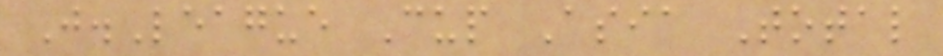J.League Cup Asia Total
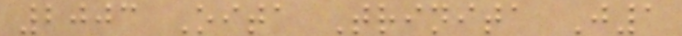2003 Oita Trinita J1
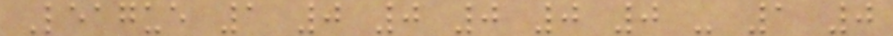League 1 0 0 0 0 0 - 1 0
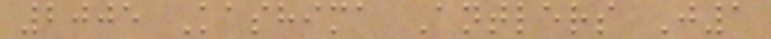2005 Kashima Antlers J1
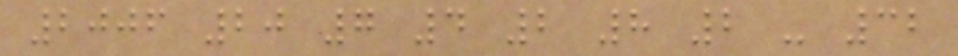2006 20 7 4 2 8 2 - 32
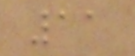11
